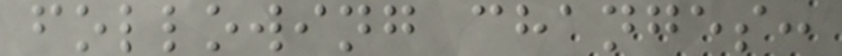following changes:
